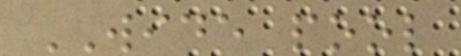WIDE pool
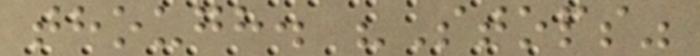though. "Stops"
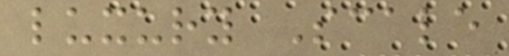luxury Scale
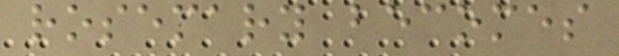rosemary becomes
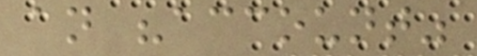an "account"
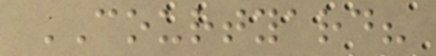COURTYARD?
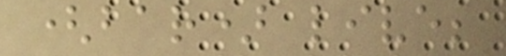(bar) live;
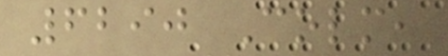6290 Colm,
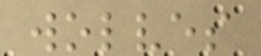wolves
